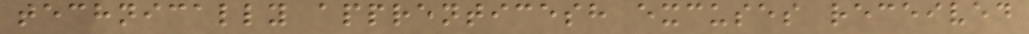technically apprenticesh excuses received
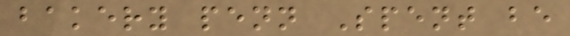bakery penn Spent be
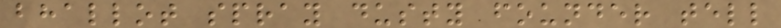bhallot spray dusty founder tell
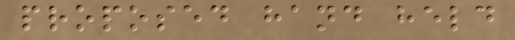proposed hand held
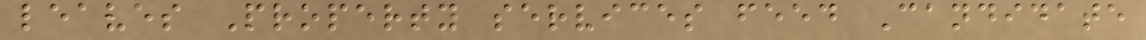leaves Property services feed Candidate
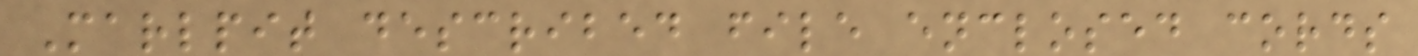Marlpit described file enclosed cords
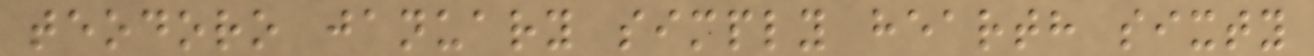teodoro january simply hearth sixty
